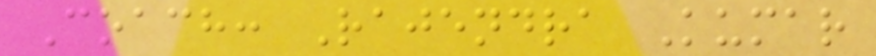Coach: Rajendra Kumar
